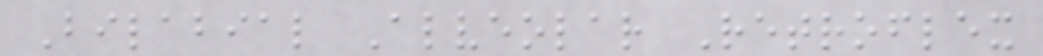Bilabial Alveolar Retroflex
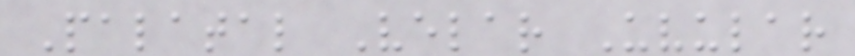Palatal Velar Uvular
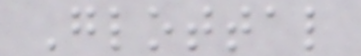Glottal
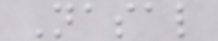Nasal
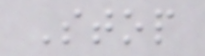Stop
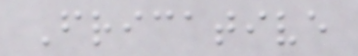Fricative
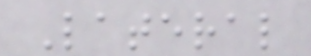Lateral
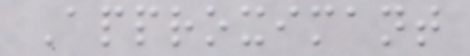Approximant
